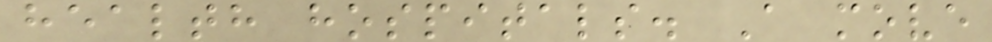health hospitals. A move
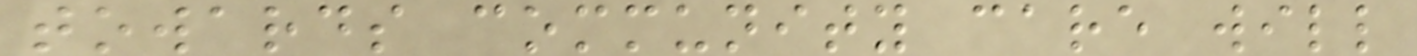towards community care will
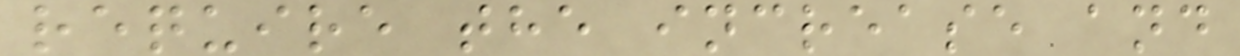require the increase and
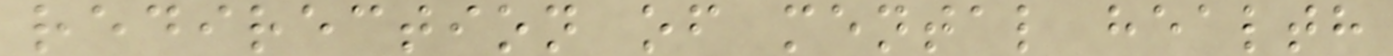redirection of mental health
